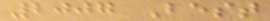2007 Best
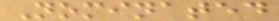Nominated
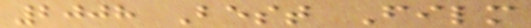2008 Best Film
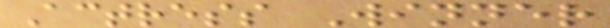Actress Winner
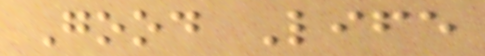Good Life
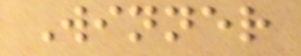Winner
